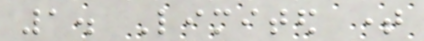1. Limited time
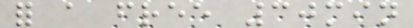for a free 30min
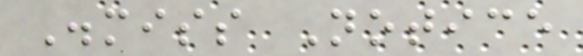Dismiss Notice
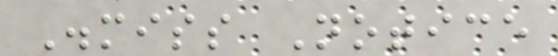Dismiss Notice
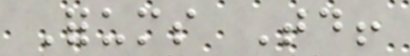Forums Today!
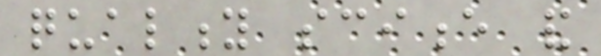quality science and
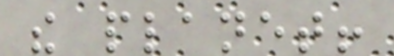the planet!
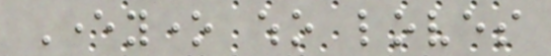Everyone who loves
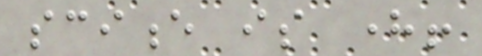science is here!
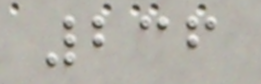236
